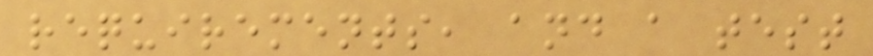requirements, and a test
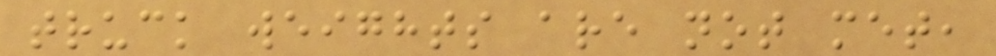truck weights are not met,
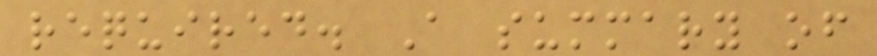required. A summary of
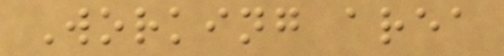Working area
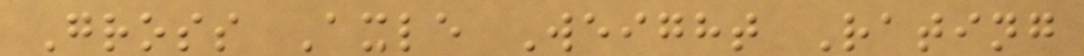Gross Axle Weight Rating
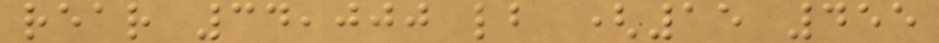rear 34,000 lb (15 455
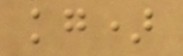kg)
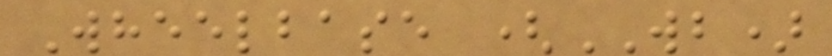Wheelbase (WB)
